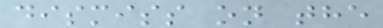dismiss on the
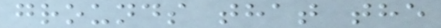grounds that the
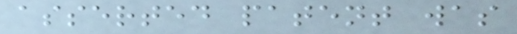asserted patent was
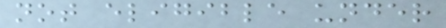not eligible under
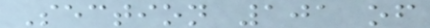Section 101 of
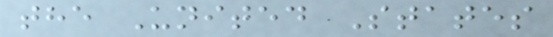the United States
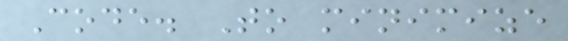Code. To minimize
